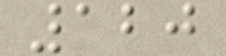120
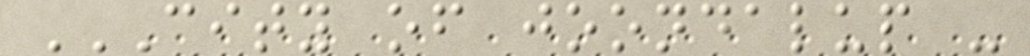CITY OF JOONDALUP -
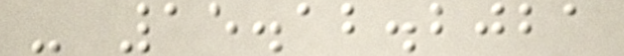- 15.12.2021
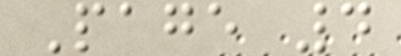Page 4
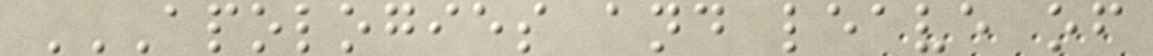APOLOGIES AND LEAVE OF
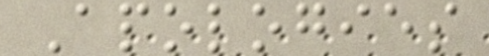Apologies
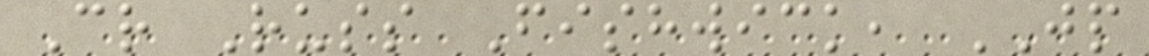Cr Russ Fishwick, JP
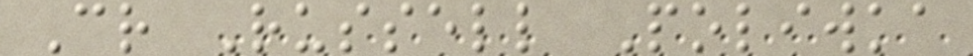Cr Russell Poliwka
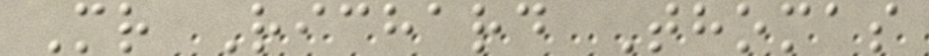Mr Richard Thomas
